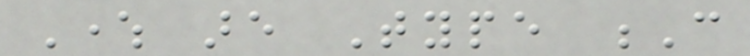Where are Type C
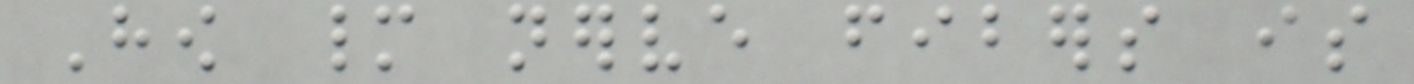How many nerve fibers is
